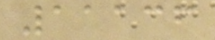11136
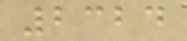2324
